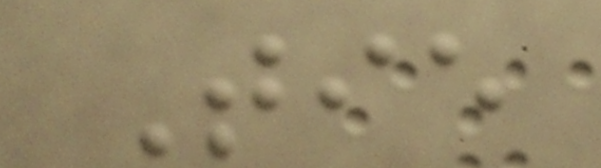Tie
